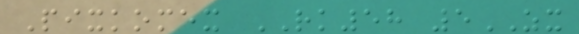Pixkomex RK58 5ZX
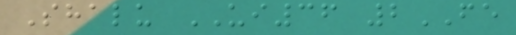Shalu UI36 2FE
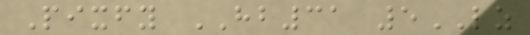Pixfy HB31 5LZ
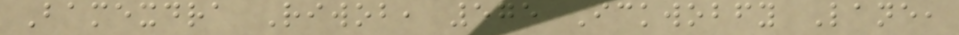Bamexdra Riwob, 575 Ickwobfy Lane,
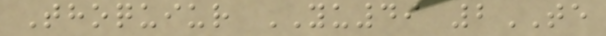Thoquiur YU49 2TE
